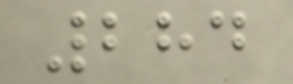284
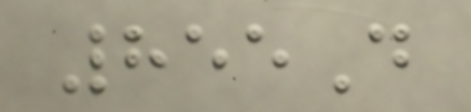855D
